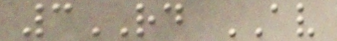3RD AV
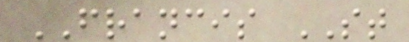FRANCIS ST
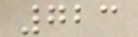723
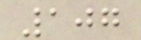107
